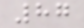87
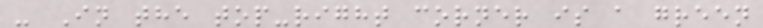- In the top-right corner is a green
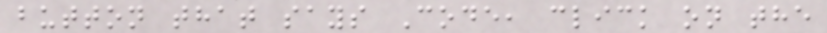button that says Code, click on the
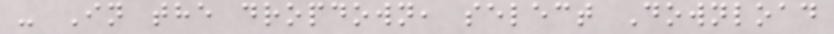- In the dropdown, select Download
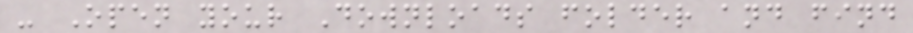- Open your Downloads folder and find
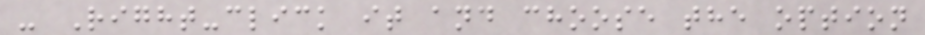- Right-click it and choose the option
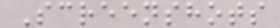Screenshots
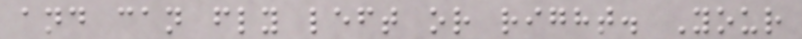and can fly left or right. Your
